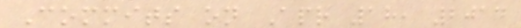Commits on Apr 18, 2014
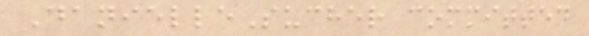DanielleSucher committed
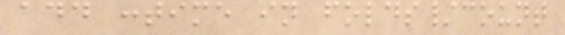add :time in folds/count
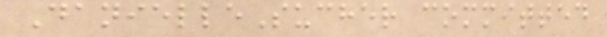DanielleSucher committed
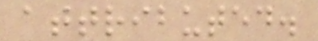attributed.
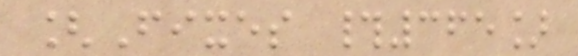[Fixes #365]
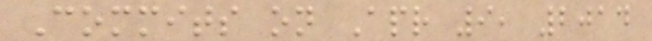Commits on Apr 9, 2014
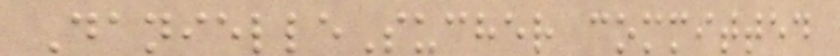DanielleSucher committed
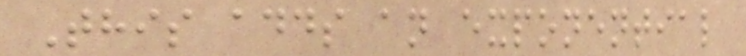This adds an exponential
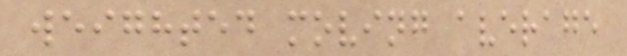weighted moving average
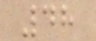48
